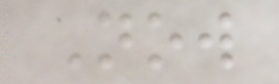Now
